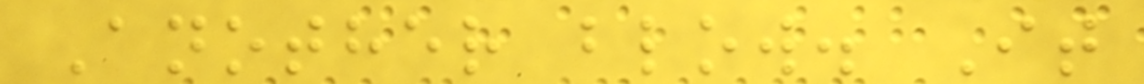Another blow. It
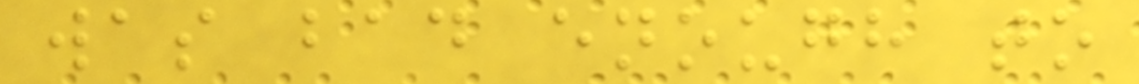was bad enough to
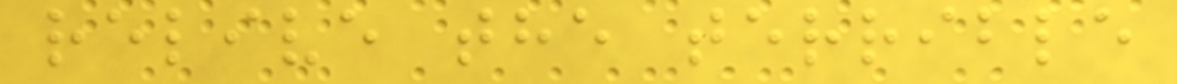relive the terrible
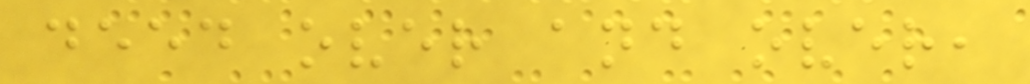deed over and over,
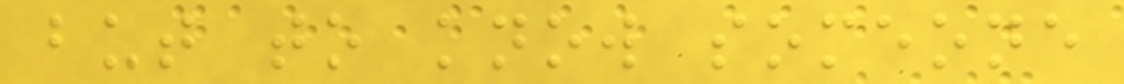but to know someone
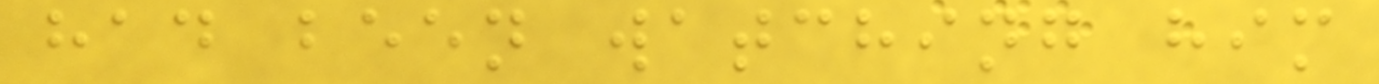had been watching him
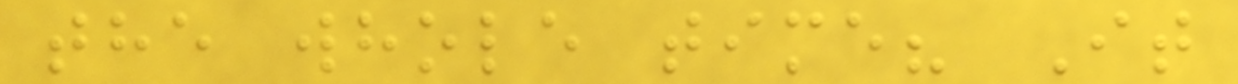the whole time? It
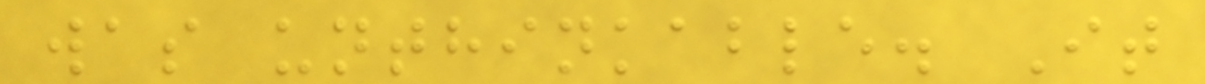was unthinkable. It
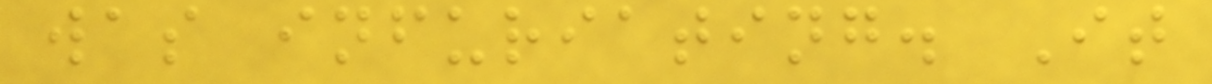was infuriating. It
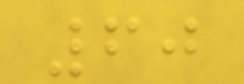60
